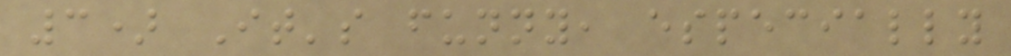3) It's funny, especially
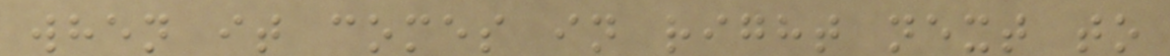when it comes in right next to
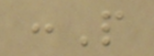:P
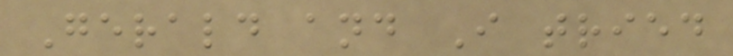Gerald and I tried
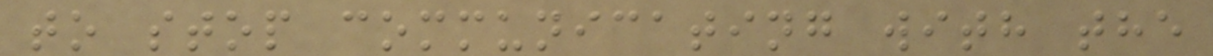to stop communicating with the
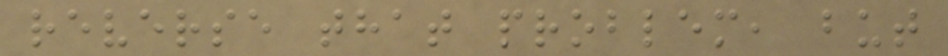reverse that problem, but
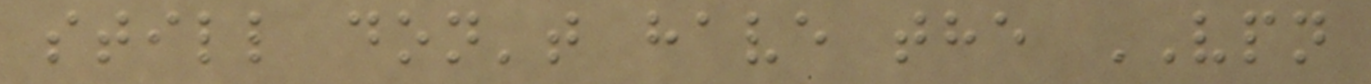still don't have the VPN
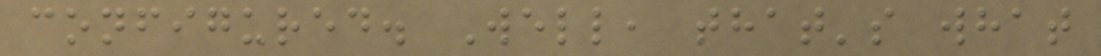configured. Well, that's what
